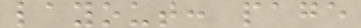layout: page
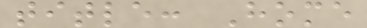title: Home
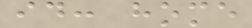id: home
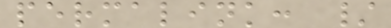permalink: /
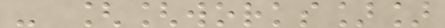- [[works]]
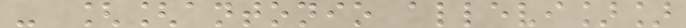- [[antonio allevi]]
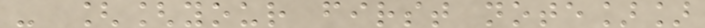- [[your first note]]
